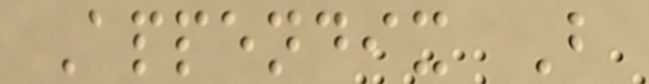Appendix B
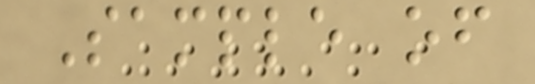Sample of
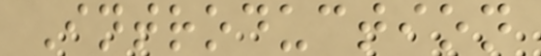Introduction
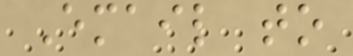Email to
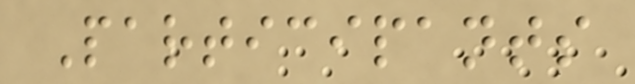Participants
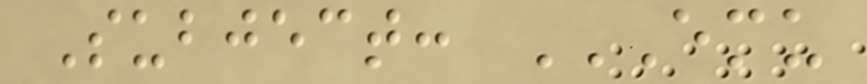Subject: EMU
